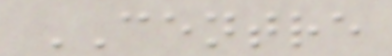CENTRE
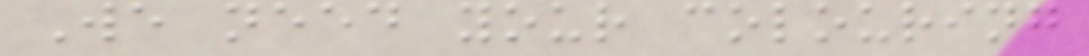We need your colouring
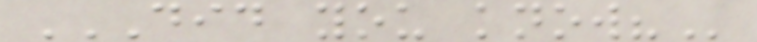DID YOU KNOW?
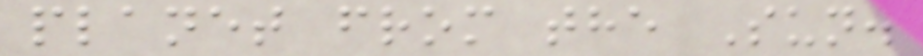planet from the Sun.
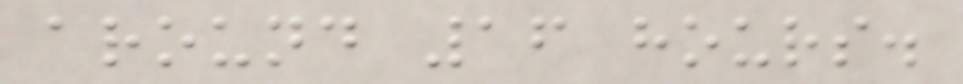around 16 hours.
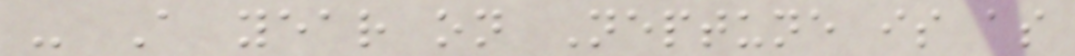- A year on Neptune is as
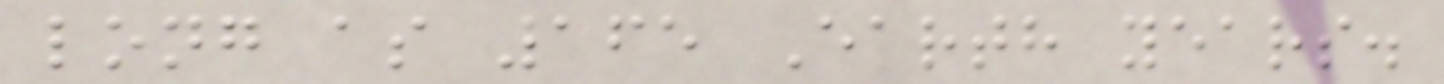long as 165 Earth years.
